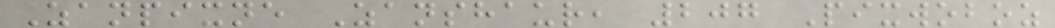Zanpixne Zanshaur, 207 Pixwoboz
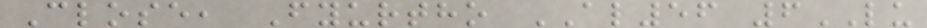Close, Fyurtho AL56 6LU
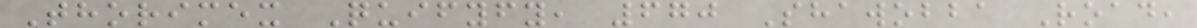Thorimex Quifyfy, 670 Shawobba Road,
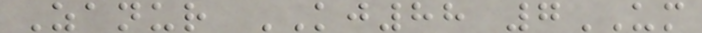Zanur KJ88 7UM
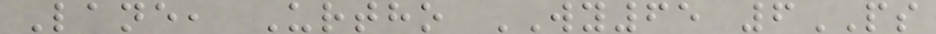Lane, Urtho WY65 6PS
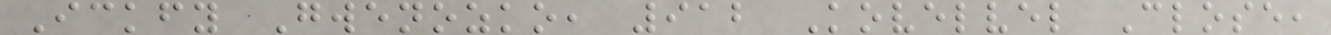Ickfy Gwenozko, 912 Kovelvel Close,
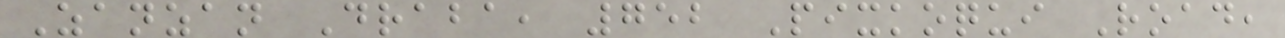Zanzan Draba, 752 Pixkoqui Road,
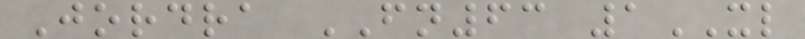Jordra FN63 1XL
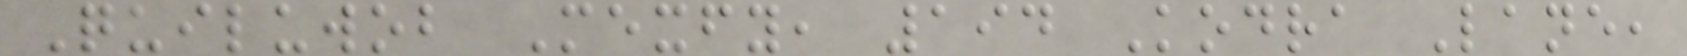Quiluwob Mexfy, 194 Kodra Lane,
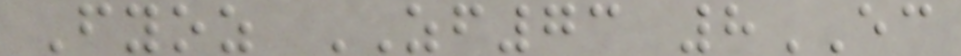Fyoz ZF73 8EC
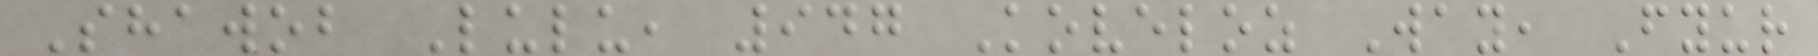Shawob Lulu, 947 Koveloz Way, Fyur
